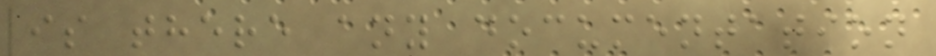is there any documentation
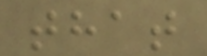that
